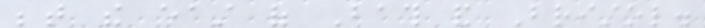between the east of Bath and Bristol.
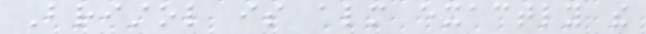Bristol is almost exactly the
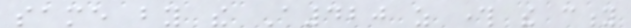same by the A420 as through the city
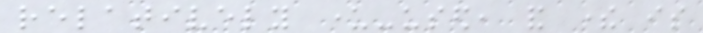relatively under-used, and there is
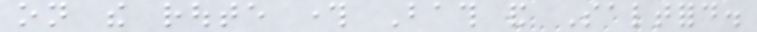on the route through Bath and Saltford.
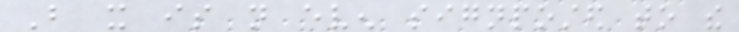But it is not even signposted to the
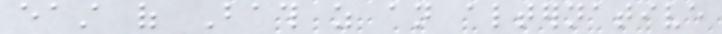east of Bath as an alternative
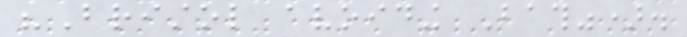"Bristol avoiding Bath").
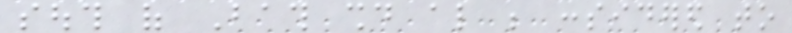south of Bath should also be considered to
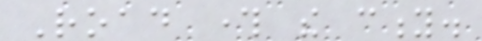Road through the city.
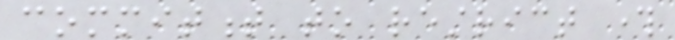commitment to restrict through
